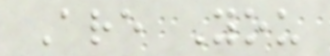Are You
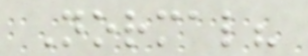Normal?
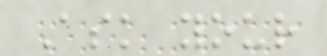Ask your
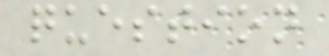question
